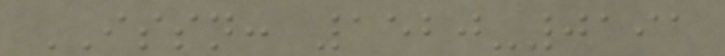ISSN: 1520-0191
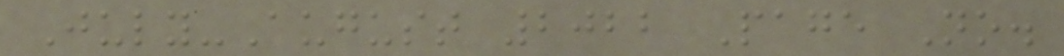July-August 2022 Page No.
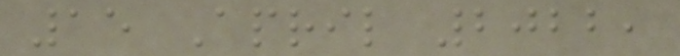15 April 2022,
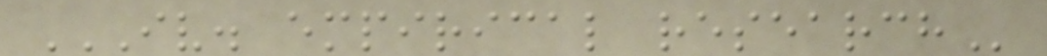IV. EMPIRICAL RESEARCH
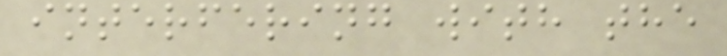interfering with the
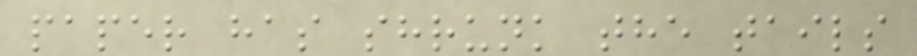paper has shrunk the tails
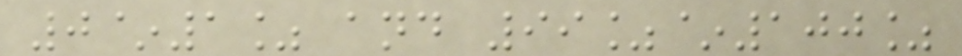0~1% and 99%~100%
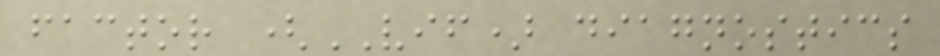factor (VIF) diagnostics
